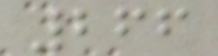266
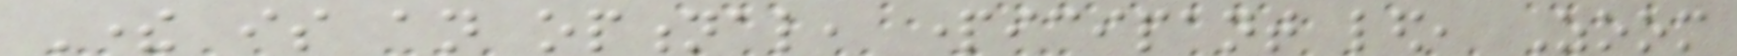There is an optional, participant led, Zoom
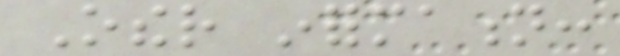Other information:
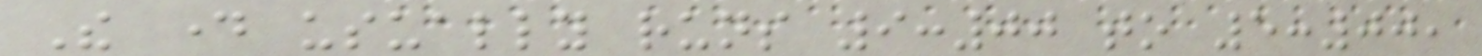The day usually runs 9:00 to 5:00,
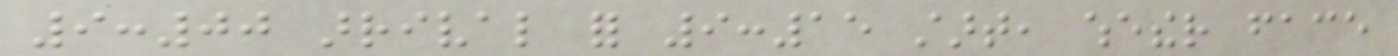9:00 arrival for 9:15 start, whether face
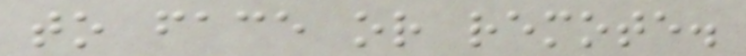to face or remote.
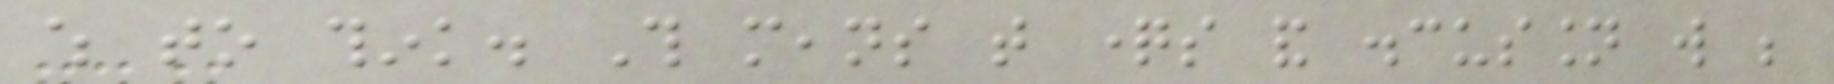which to think. This means that questions and discussion will be
